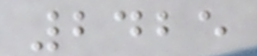2425
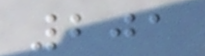201
